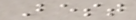Best
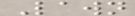Lawn
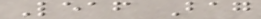Leaf Bag
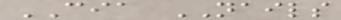CIA NAILS
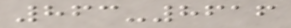863-8616
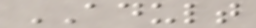ADULT
